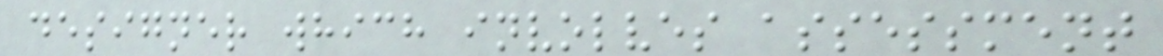designer which involves assessment
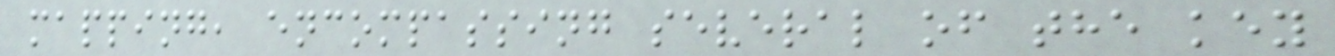mapping, encompassing several of the key
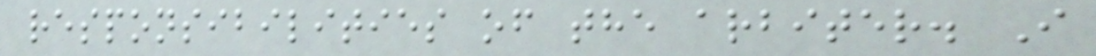responsibilities of the arbiter. I
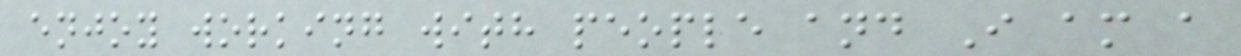enjoy working with people and I am a
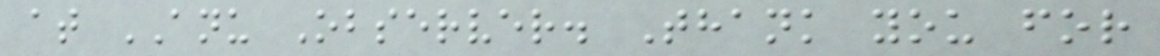at ANU Observer. Thank you for
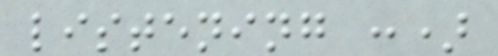listening :)
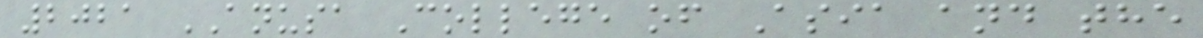2021 ANUSA College of Asia and the
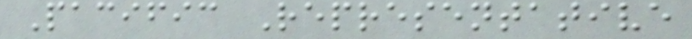Pacific Representative
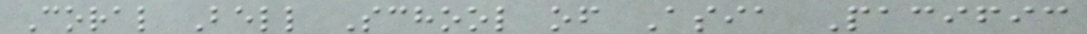Coral Bell School of Asia Pacific
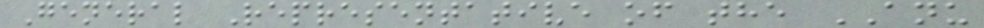General Representative of the ANU
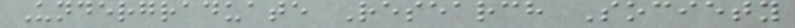Undergraduate Research Society
